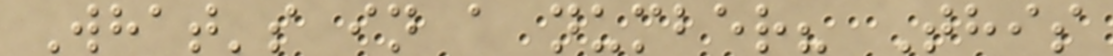What's in a number? This
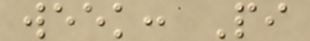week: Pi
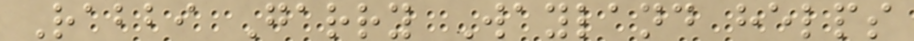Rabbi Garry Wayland helps
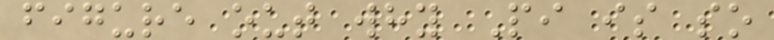figure out why Pi is so
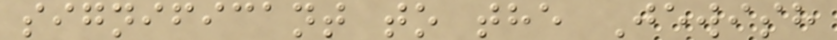significant to the Jewish
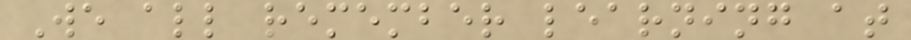We all remember learning at
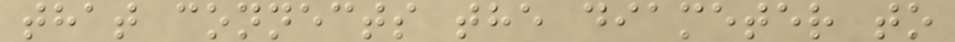that connects the diameter to
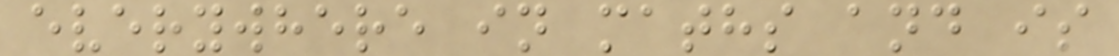everywhere in maths and is
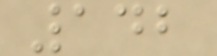142
